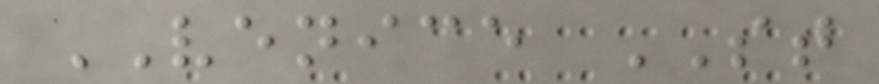VENICE ST
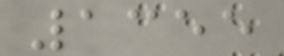1355
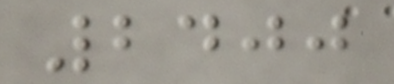2400
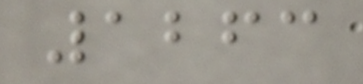1263
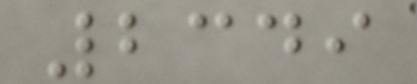2349
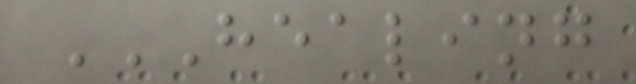HEALING
